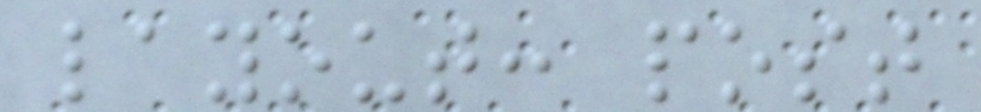layout: post
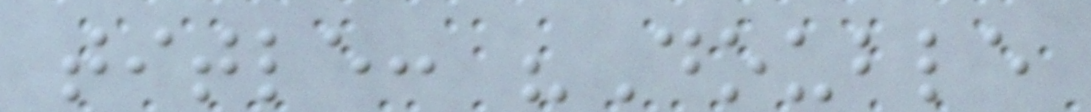title: "Double
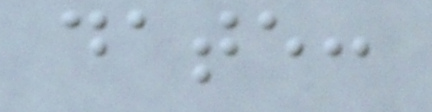date:
